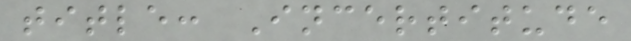title: Incertitude
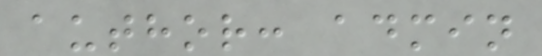author: admin
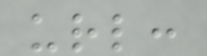url:
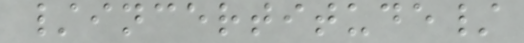/incertitude/
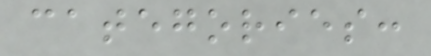categories:
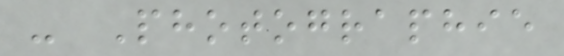- Photographie
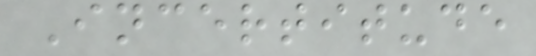Incertitude
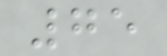75
